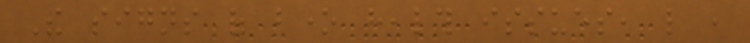The signs of bone health issues, like ,
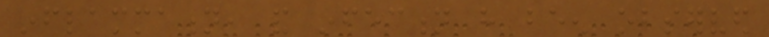inflammation, and infection have been observed
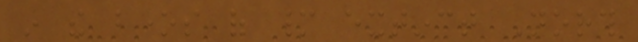in the bones of many extinct North
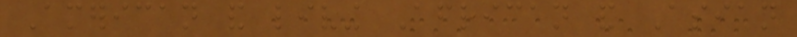American and living African and Asian
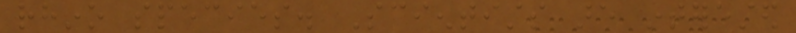rhino species. Scientists are interested
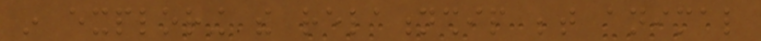in exploring the relationship between animal
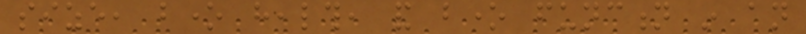size, bone health, and bone function in an
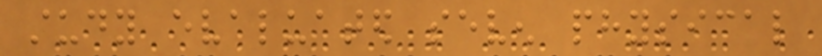study evaluated seven physical
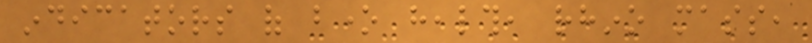indicators of bone health, rhino mass,
